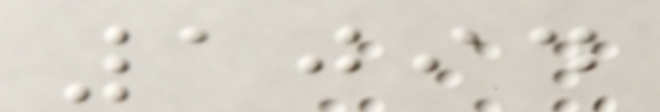1094
